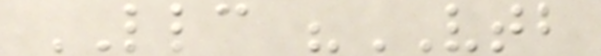LLC "VTB
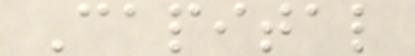Capital
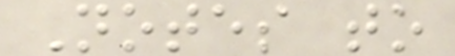Notes to
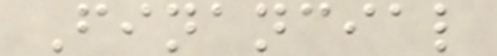Financial
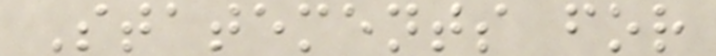Statements for
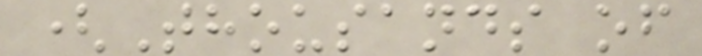(Thousands of
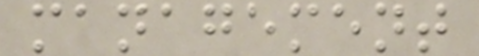management
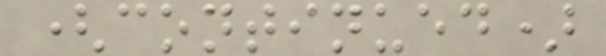(continued)
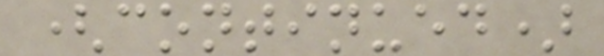(continued)
